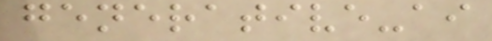generative-ai
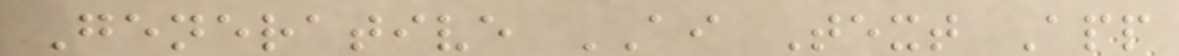Generative AI Text App
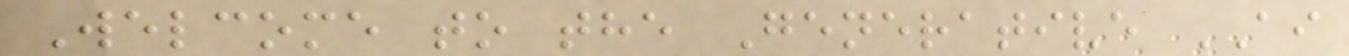Welcome to the Generative AI
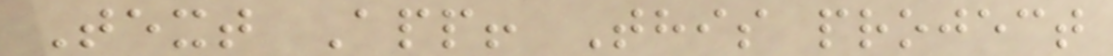Text App! This project
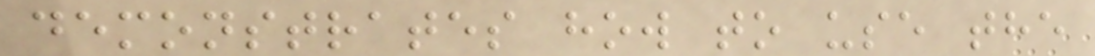demonstrates how to use the
